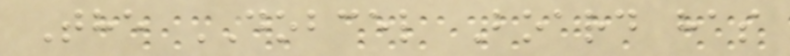The DOBCEL Board has
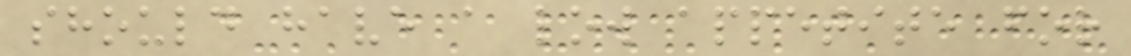should have a low appetite for
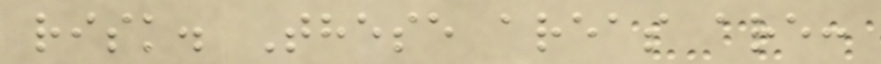risk. These areas are:
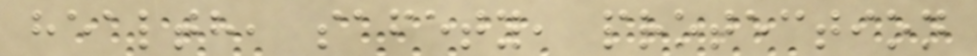health, safety, protection
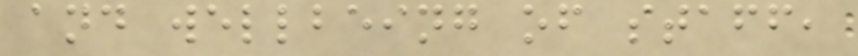and wellbeing of staff,
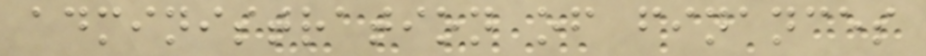administration of finances
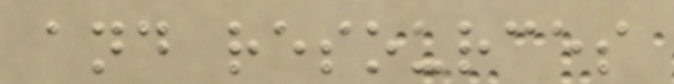and resources
